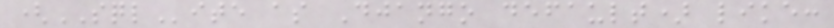(SQLite as Django default) like:
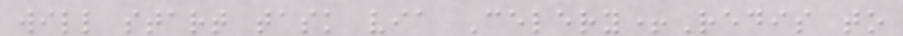will start task via Celery+Redis to
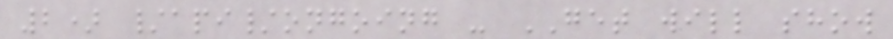2) /api/ongoing - GET will show
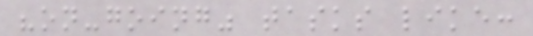"on-going" tasks like:
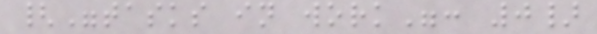{"tasks in work": 0}
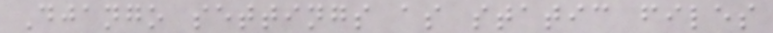Django settings as static files
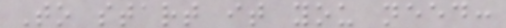To start it you need:
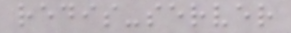redis-server
